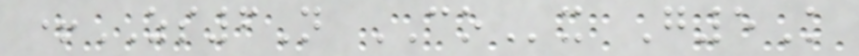+ZS6N COx G5K
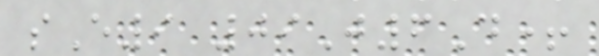sE9 09J6D+
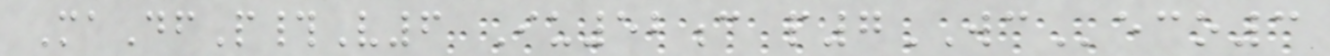MaDfP#V6 Iu52c p7WCeco3
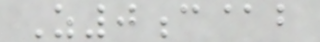Z0c@b
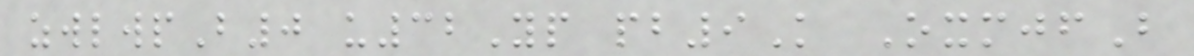zwlwpB0 u32Yp pb9K OxmjfB
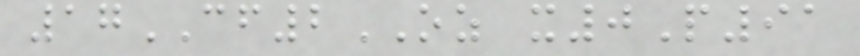17CF2OZ x0P91
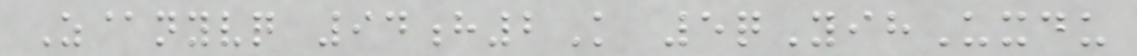Z@nyvq 94h2K 5qYihUxdu
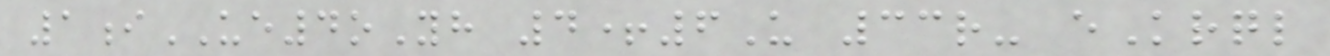1iUE4oYh 4+6U 33r- eKrql
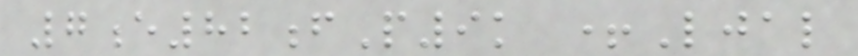7e82fP9k +Ljal
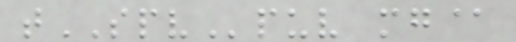tSPVpuv mg@
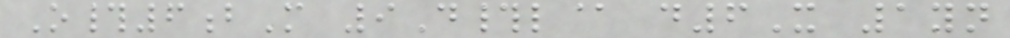O#6bM 9D#l@ d6X 1yn
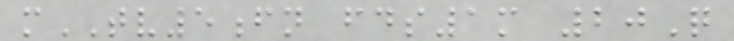mTV5fn fds1m 20Q
